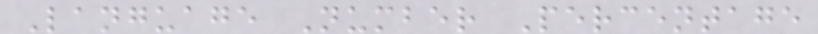Language Number Percentage
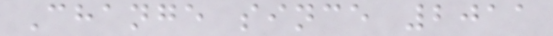Change since 2011
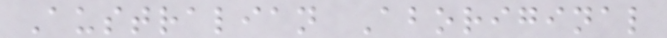Australian Aboriginal
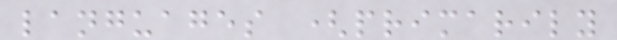languages (primarily
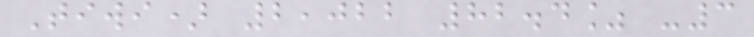Tiwi) 2,022 82.4% -3
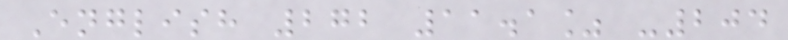English 272 11.1% -204
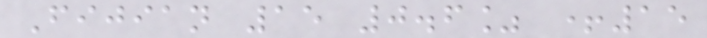Fijian 15 0.6% +15
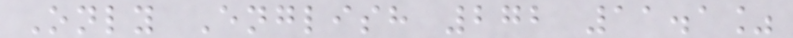Only English 272 11.1%
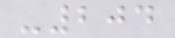-204
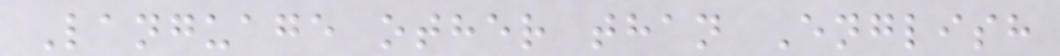Language other than English
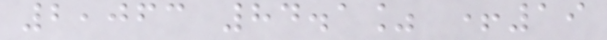2,063 84.1% +19
